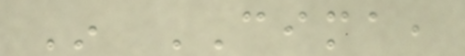In CIMA,
